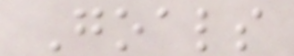Goals
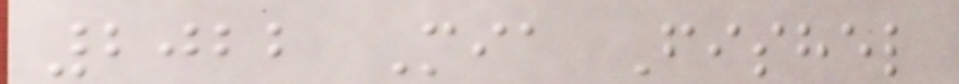2022 Mia Fishel
